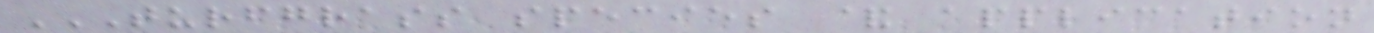TURFGRASS SPECIES & APPLICATION
